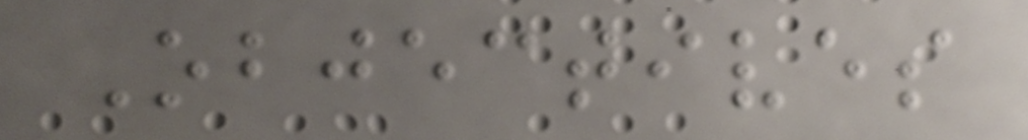Objectives
